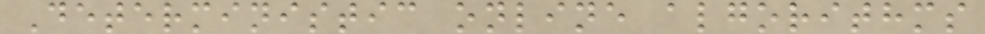Deterministic online algorithms
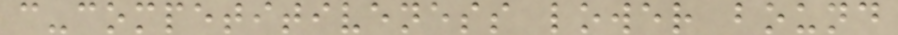c-competitiveness lower bound
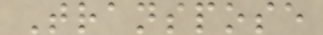Transpose
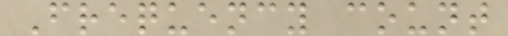Frequency count
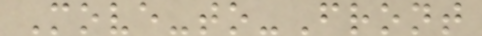Move-to-Front
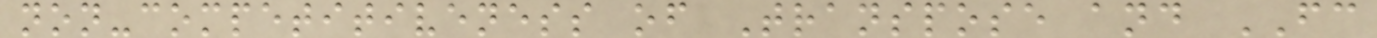non-competitiveness of Transpose and FC
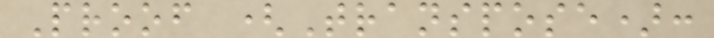Proof (Transpose):
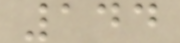144
